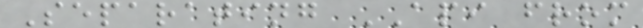Separating API from
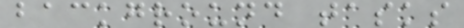background tasks
